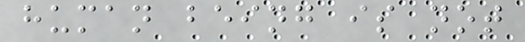human being is not
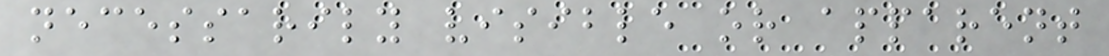necessarily visible or apparent
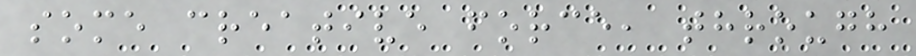some creative force, through
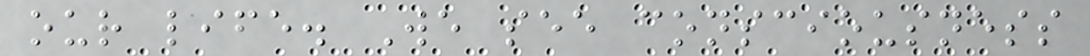our life. We see consciousness
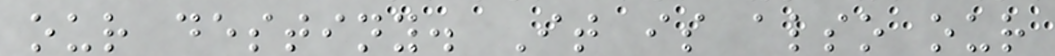our destiny. It is also our
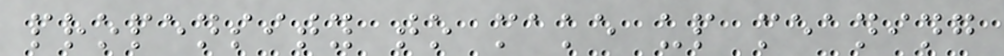propensity to make up meaning
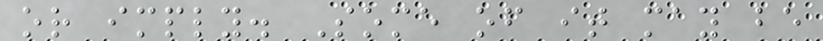or imply. Some of it may be
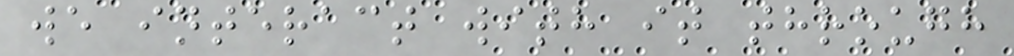we interact with it through
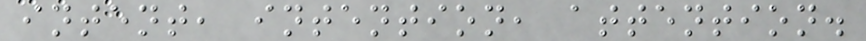intent, intention, attention.
